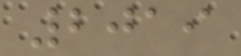2019
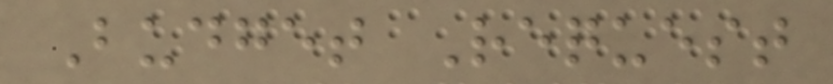Budget Request
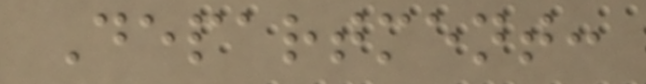Department:
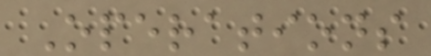Operations
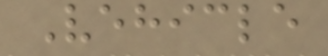Vehicle
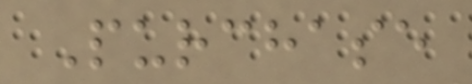Purchase
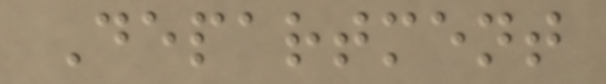Department
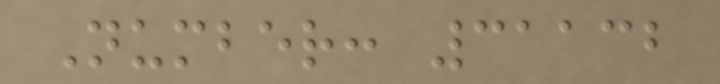Number: 31132
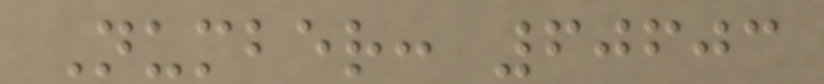Number: 60603
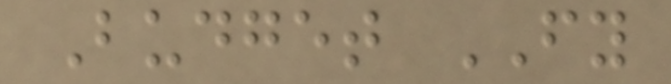Budget FY
